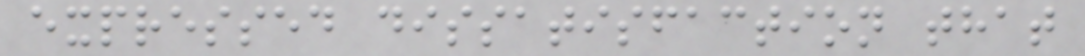expressed dissatisfaction that
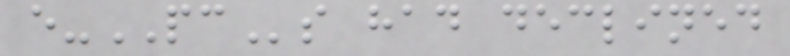e-PCs had declined
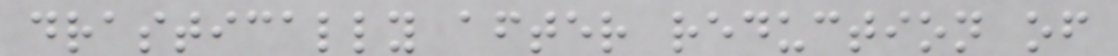drastically after reduction of
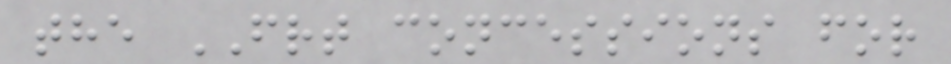the FRT concessions for
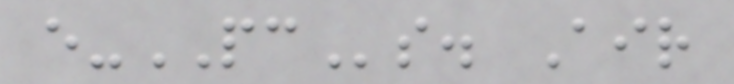e-PCs. Air
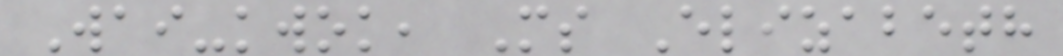Wai-kwok, Ms Elizabeth
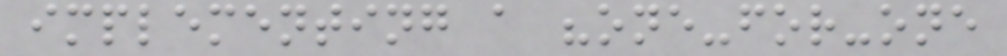implementing a "one-for-one
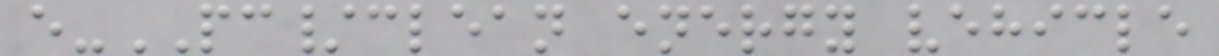e-PC/clean energy vehicle
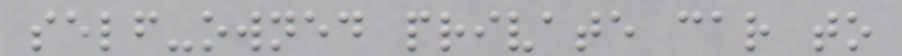self-owned private car to
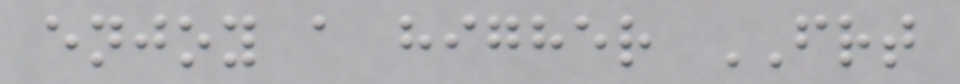enjoy a higher FRT
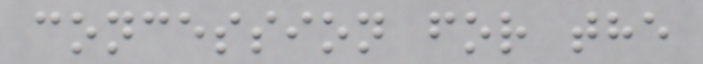concession for the
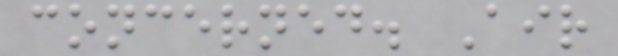concerned. Air
